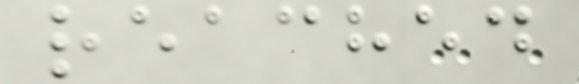reached
